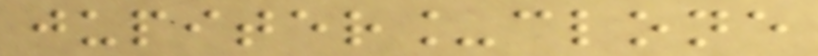jupiter_clone
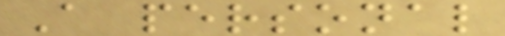A personal
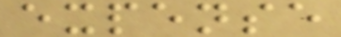expense
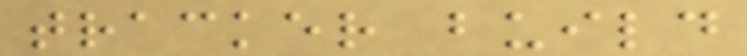tracker build
